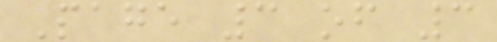Page 3 of 3
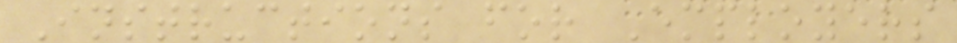Instructions for Employers
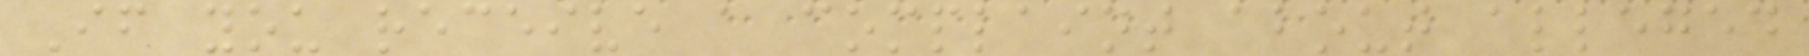If you receive a complaint about alleged
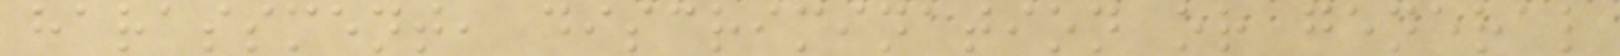harassment, discrimination or general
